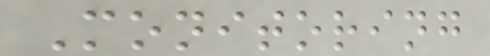Monitoring
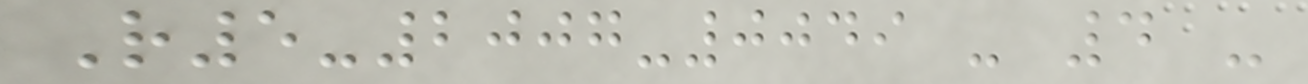R5-2007-0049 - 4 -
